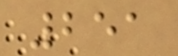251
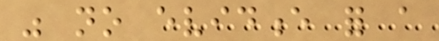was no evidence for a
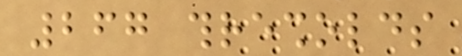267 thresholds
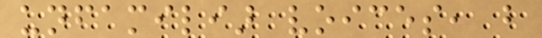unfamiliar voices, but
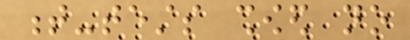t-tests showed no
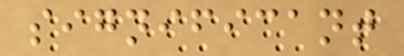significant
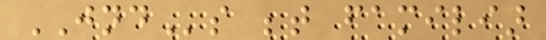JNDs between familiar
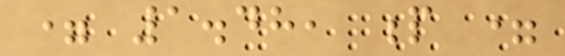= 1.48, p =
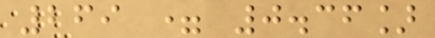269 = 0.36]
